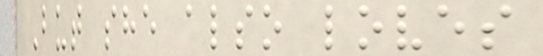But she also loves
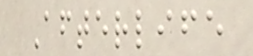Afterlife
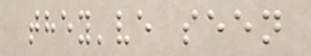they've seen
